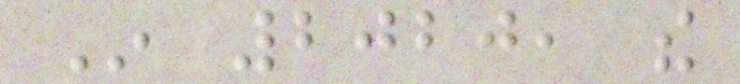In 2020, the
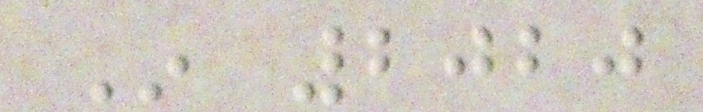In 2020
